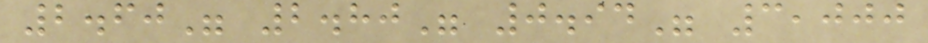2.60" 2.80" 0.94" 3,000
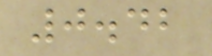0.42
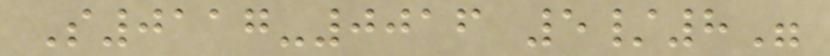S0117-0016 5/8"
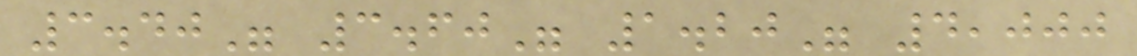3.40" 3.60" 1.20" 4,000
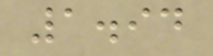1.94
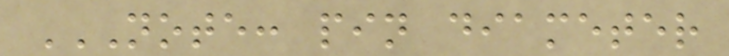NOTE: PIN DIAMETER
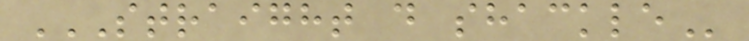STRAIGHT D SHACKLE
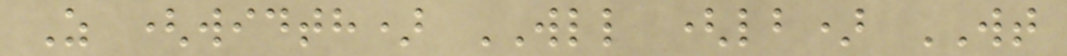Z (width) WLL (lb) WT
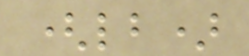(lb)
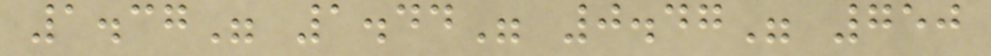1.37" 1.44" 0.47" 750
